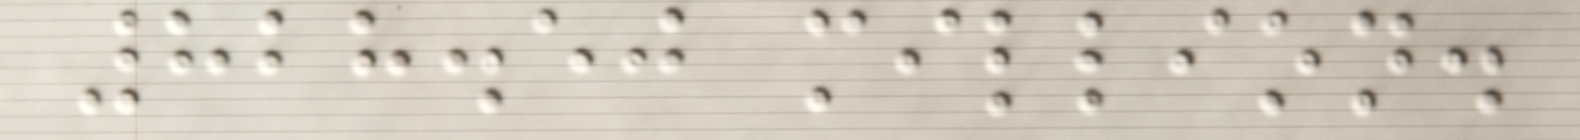828.50 million.
